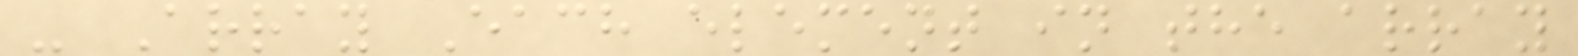- Array Each element in the array
